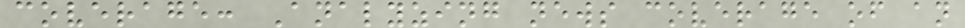coverage: Analyzing news coverage of an
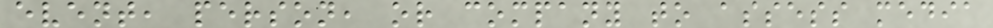event, person, or company to assess media
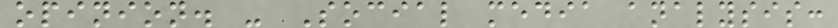opinion. - Social media analysis:
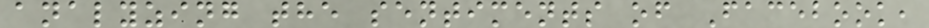analyzing the sentiments of Facebook,
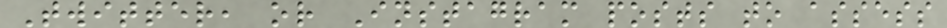Twitter, or Instagram posts to assess
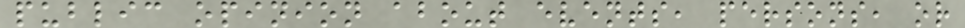public opinion about events, persons, or
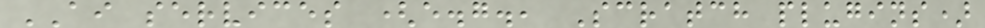AI services (e.g., Scratch plugins)
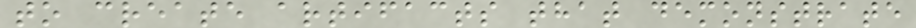to create artifacts that demonstrate
